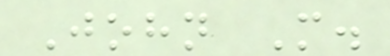John M.
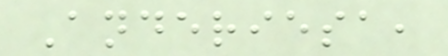Anderiesa,
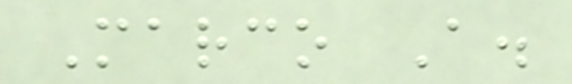Marco A.
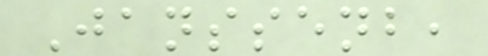Janssenb,
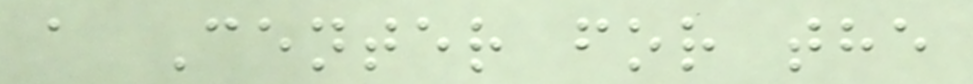a Center for the
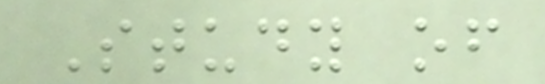Study of
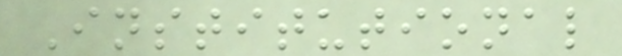Institutional
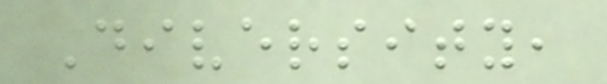Diversity,
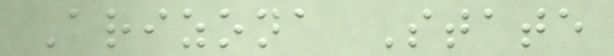Arizona State
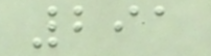291
